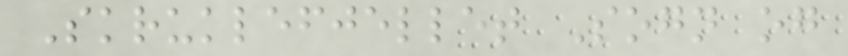Skruklefjellet Sogn og
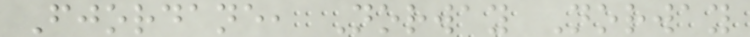Fjordane, Norway Norway
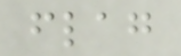flag
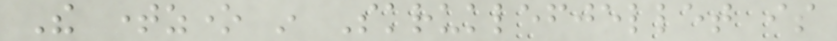The timezone in Skruklefjellet is
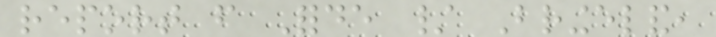report from Forde / Bringeland,
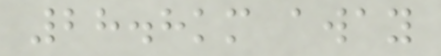28.8km away
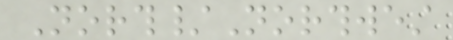North/Northwest
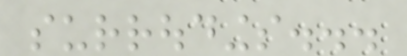surroudings...
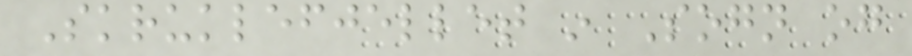Skruklefjellet in Sogn og
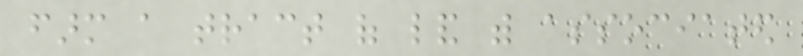farm a tract of land with associated
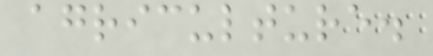agriculture.
